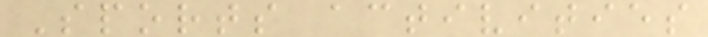Sports activities
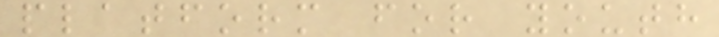platform for youth
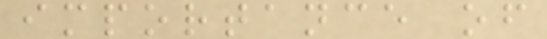importance of
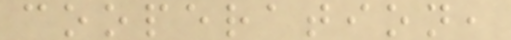cooperation,
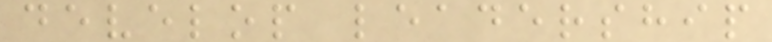develop leadership
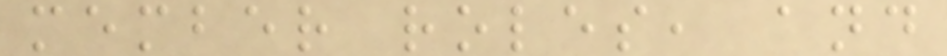member roles, and
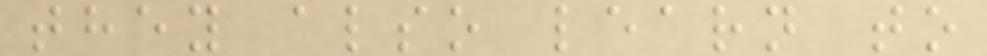they also learn to
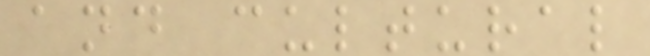and cultural
